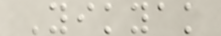Yikyak
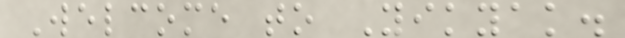Welcome to Yikyak.
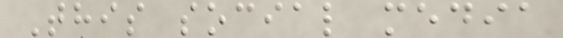This social media
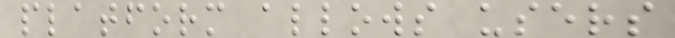platform allows users
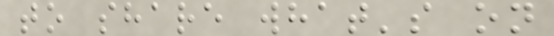to share what's on
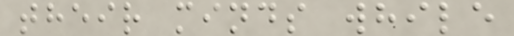their minds while
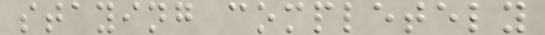staying completely
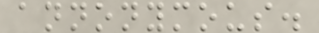annonymous.
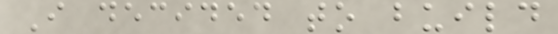I decided to build
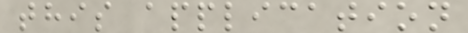this application
